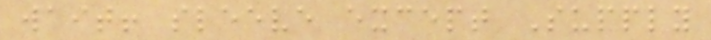wait! sleeve except Supply
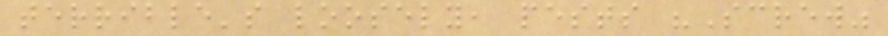terrible's loosely, pests "Screw"
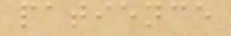patience
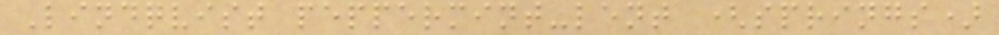Lindqvist peppermint-lent (springs)
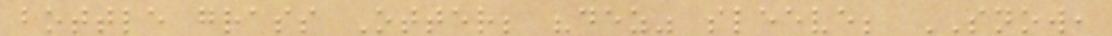bottle grass Otter; "dez" sleeve; SNOW,
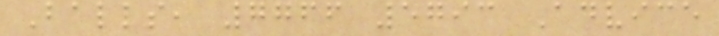Balls, 7766 5793 Advice
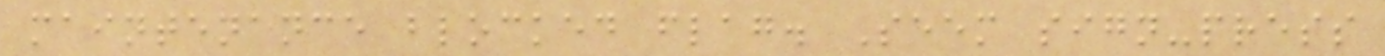maintenance blocked flag. Seem sign-press
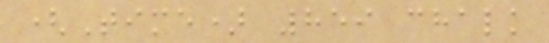(Time) 859 chalk
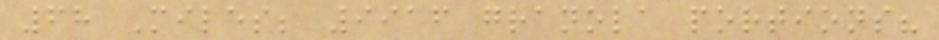68 Miles; 9916 granola portions?
